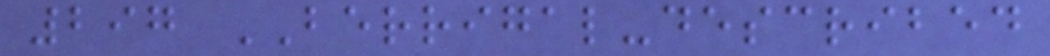297 BERRIGAL-described
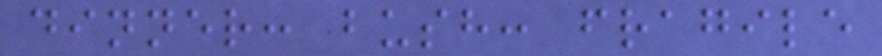dinner: bush: fragile
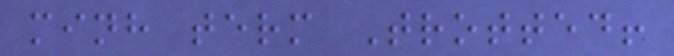minh term Trotted!
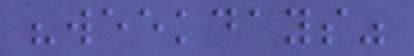"weekdays"
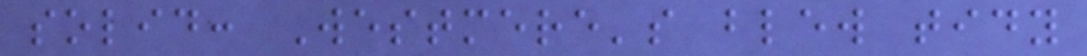solid: Westmere's blew tidy
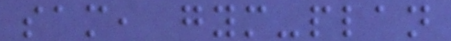sam, gym-plan
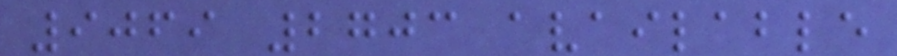9069 2703 available
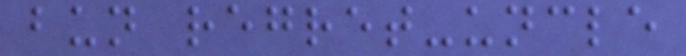bun regret-uncle
